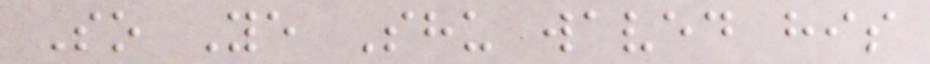So Ye Shu waved his
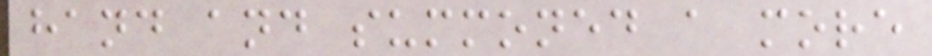hand and summoned a more
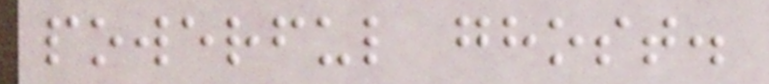powerful ghost.
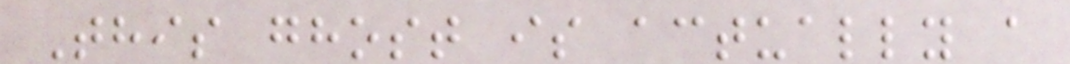This ghost is actually a
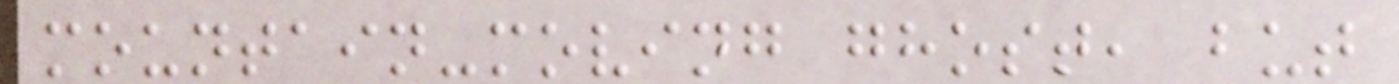mountain-moving ghost, but
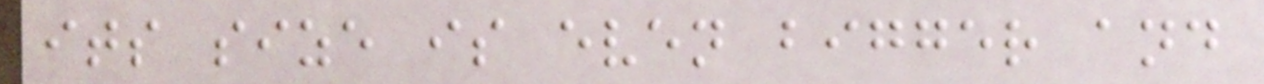its size is even bigger and
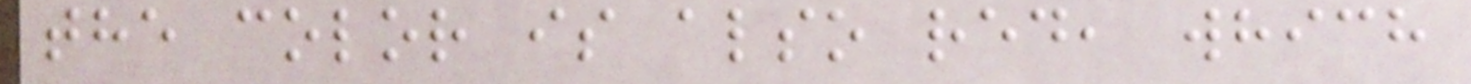the color is also red, which
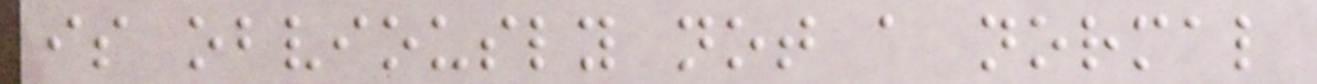is obviously not a normal
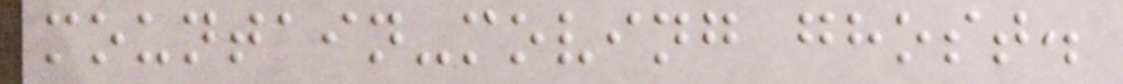mountain-moving ghost.
